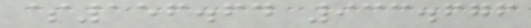$156.64 933.676
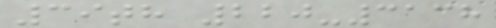39th 220-3138
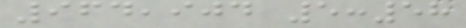964,904 5:58
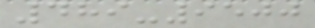489-9500
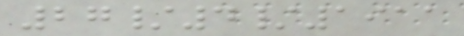27/4/1911
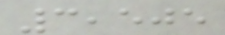3,505
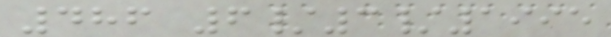486 6/3/1995
